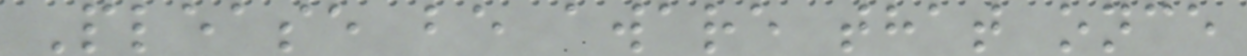Please be aware that once
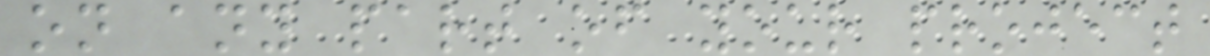on any part of your project
